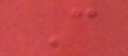C
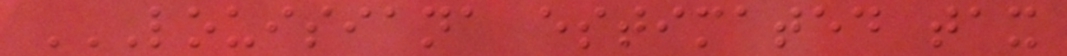LOUISIANA ESTIMATED TAX
